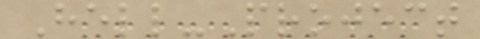Hell-Project
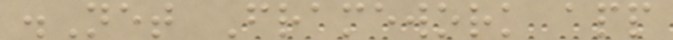.Net Framework app
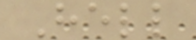Hell
